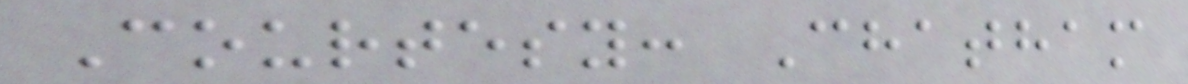Courtesy: Chatham
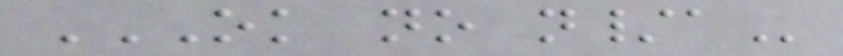OK NO N/A
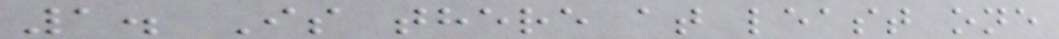1. Is there at least one
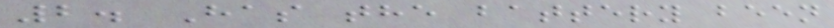2. Has the battery been
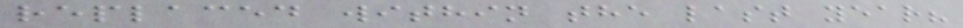replaced within the last year?
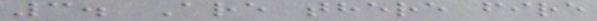3. Are there fire
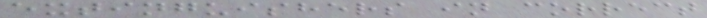extinguishers in correct
